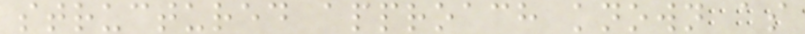structured approach known as
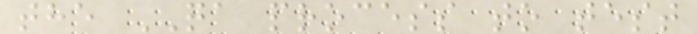the QA process to test
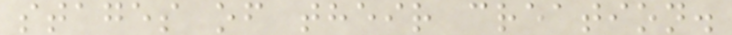stages of their creation.
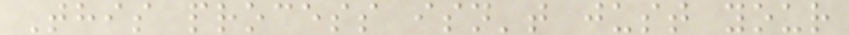This process isn't just your
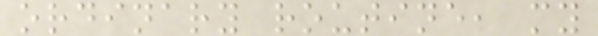ordinary routine, my
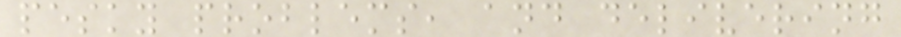pesky problems, and delivering
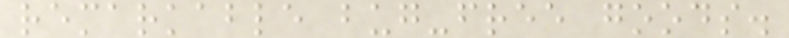remarkable bug-free goods.
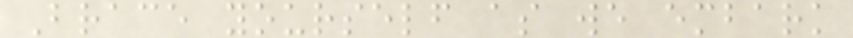Brace yourself as we embark
